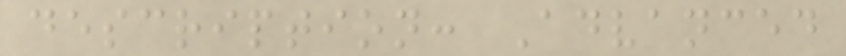description: Advanced
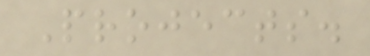Projects.
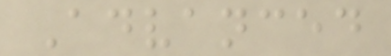Advanced
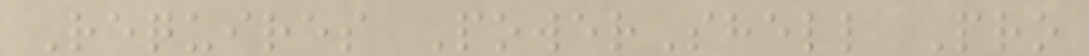Requires PowerShell Pro
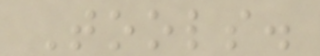Tools.
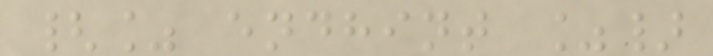{% endhint %}
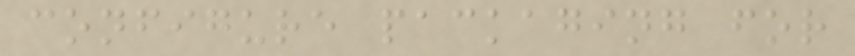configure packaging for
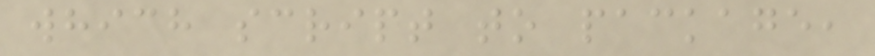which script to package,
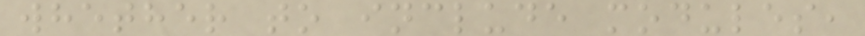whether to include modules,
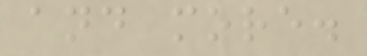and more.
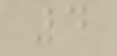4
